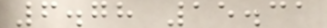6.78 15.31
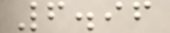6.96
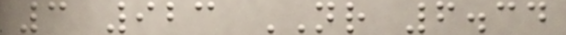3 923 NR 6.34
